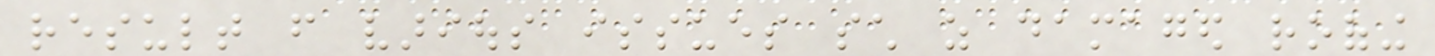result from various issues such as damaged roofing
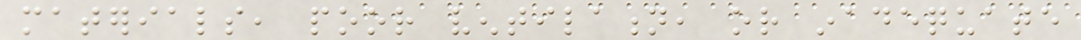materials, poor ventilation, or inadequate
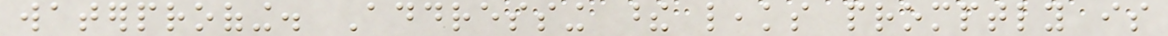waterproofing. Addressing these leaks promptly is
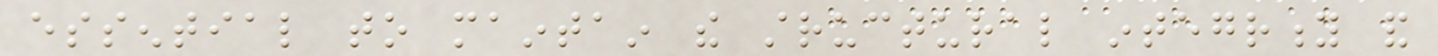essential to maintain the structural integrity and
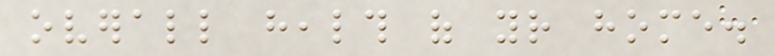overall health of your home.
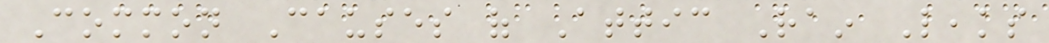Common Causes of Attic Rain Leaks
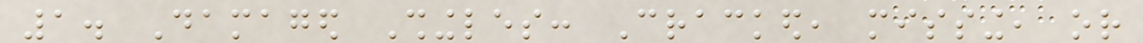1. Damaged Shingles: Cracked, missing, or
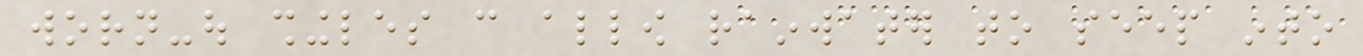worn-out shingles can allow rainwater to seep into
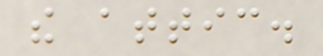the attic.
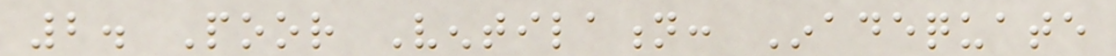2. Poor Ventilation: Inadequate
